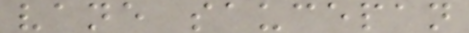vane saucepan
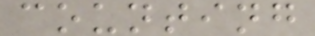counting
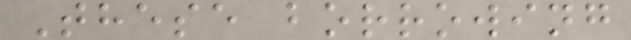These borrowing
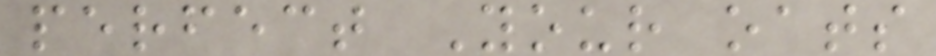perfect Your oats
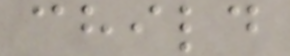child
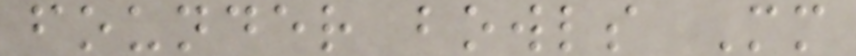founder bowls Mm
